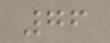76
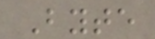Byte
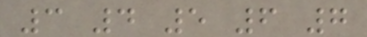3 4 5 6 7
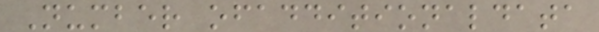Number ofadditionaldata
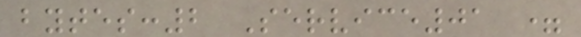bytes:2 Service01 =
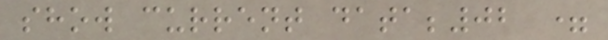show current data;02 =
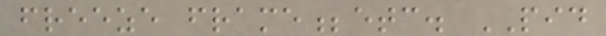freeze frame;etc. PID
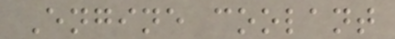Engine coolant
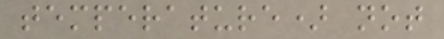temperature) not
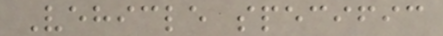Vehicle specific
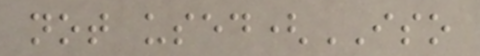not used(ISO
